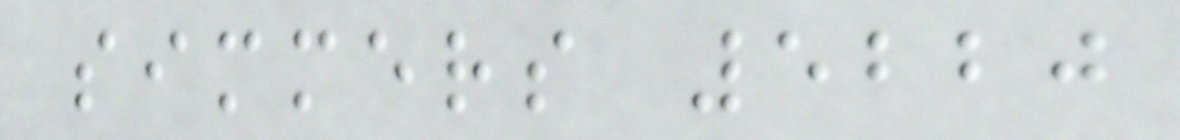simmers 5220
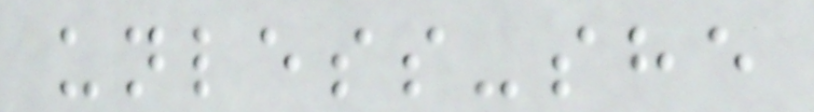unless-she
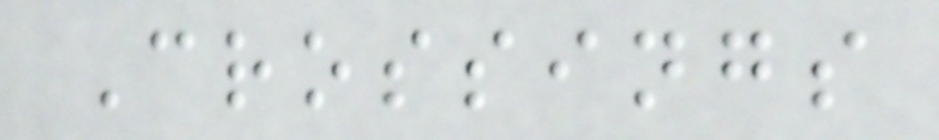Crossings
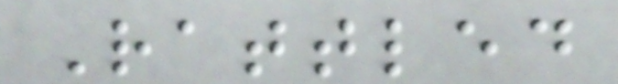Rattled
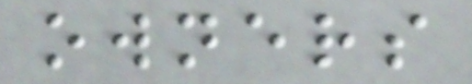owners
